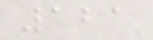121
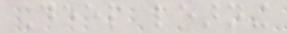Deep learning
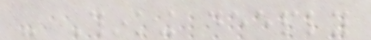- Thinking deeply
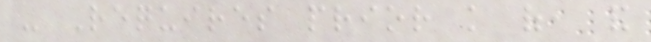- Requires prior knowledge of, and
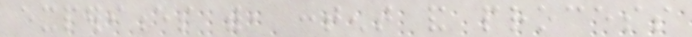experiences with, content and process
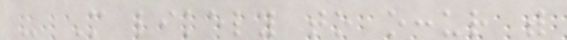- More likely to occur with
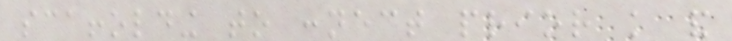scaffolding to connect prior knowledge and
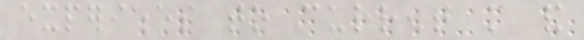experiences to current knowledge and
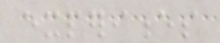experiences
